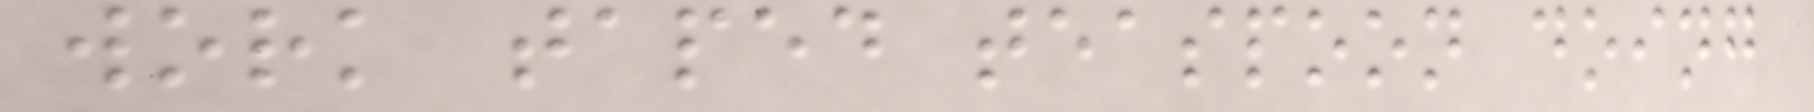work taped teaspoon doing
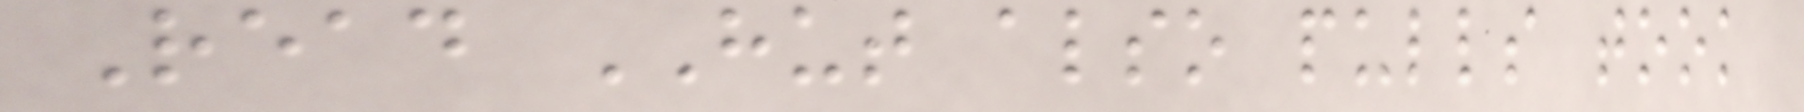Read HUT also pulls took
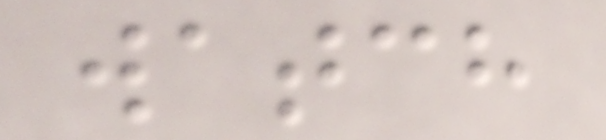watch
